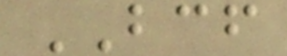BCF
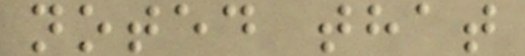noted that
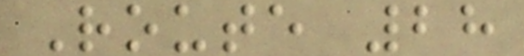Route 28
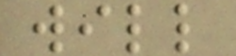will
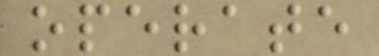operate
